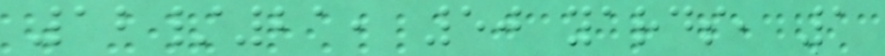12/21, 50 yards, 1
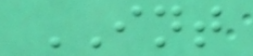INT
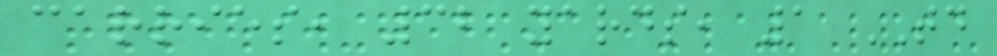carries, 32 yards, 1 TD
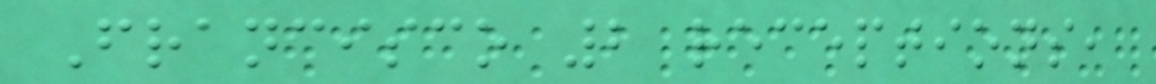Francisco 2 receptions,
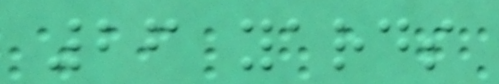26 yards
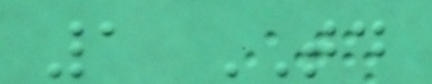1 TD
